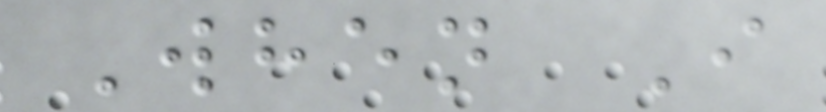When I
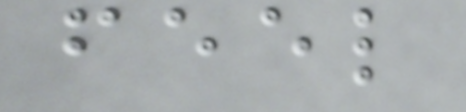feel
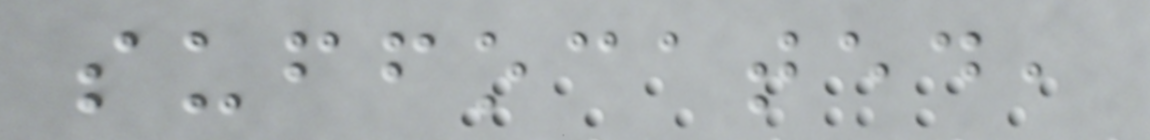suffocated,
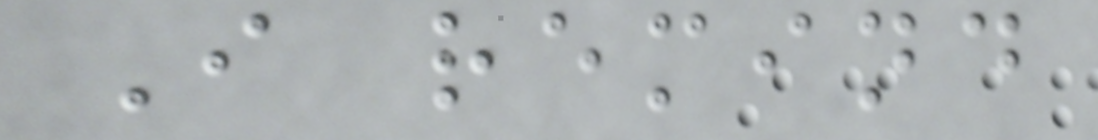I remind
